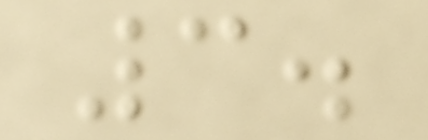3.
